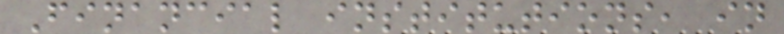Financial institutions, in
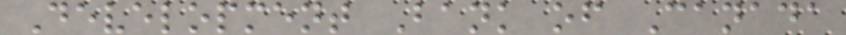Development Bank of Canada
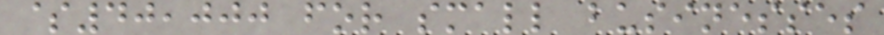$40,000 for small businesses
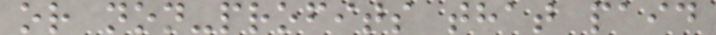or non-profits that paid
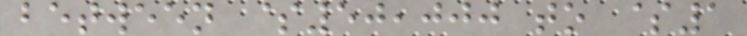between $50,000 to $1
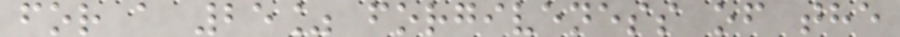for a 25% forgiveness of the
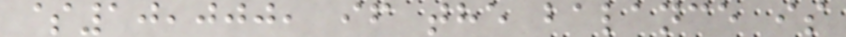$10,000, if the balance is
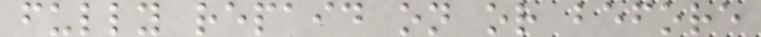fully repaid on or before
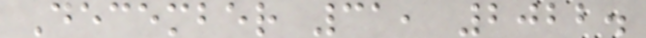December 31, 2022.
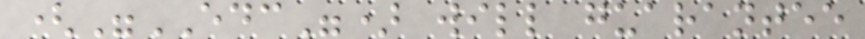("EDC") will guarantee
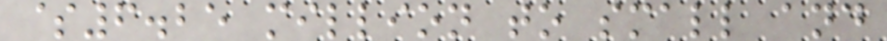$6.25 million to small and
